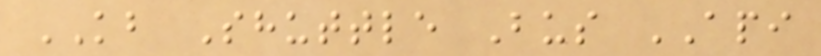KB Shuttle Bus API
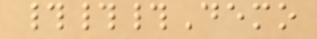###Demo
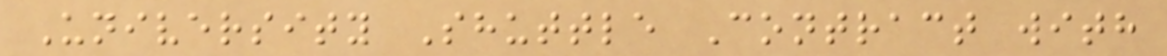University Shuttle Contract with
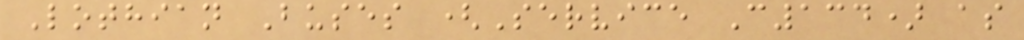Lothian Buses (Service C134) as
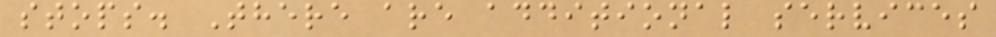stops. There are additional services
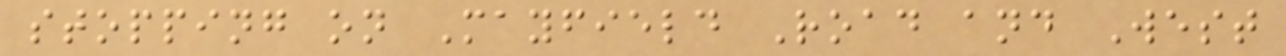stopping on Mayfield Road and West
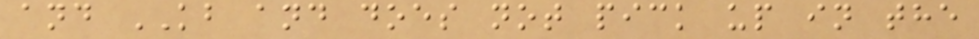and KB and does not pick up in the
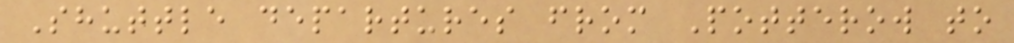Shuttle departures from Potterow to
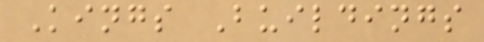Kings Buildings
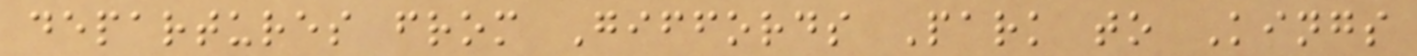departures from Giffords Park to Kings
